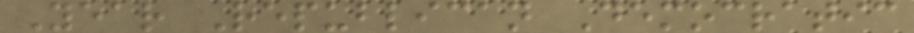Year Republican Democratic
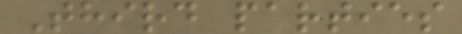Third parties
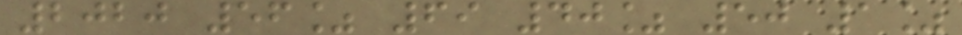2020 56% 69 40% 50 1%
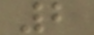2
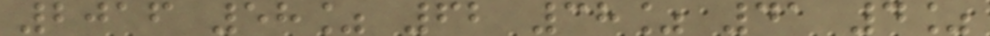2016 58% 62 38% 41 4%
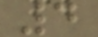4
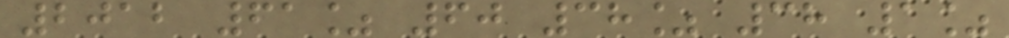2012 61% 60 38% 38 1%
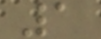1
